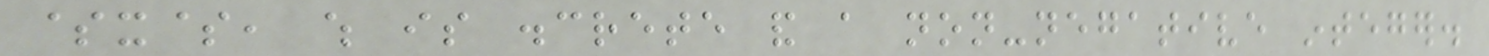$x$, which is discrete and a non-negative integer.
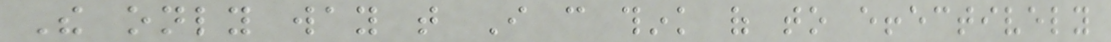The only way that I can think of to effectively
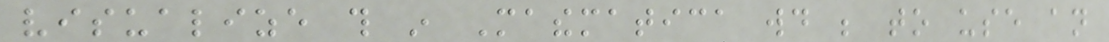visualize this in Mathematica would be to use an
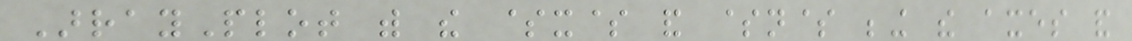ArrayPlot with the $x$ and $n$ being the axes and
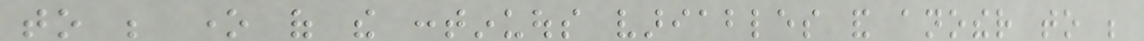to be one of the continuous variables and another to be
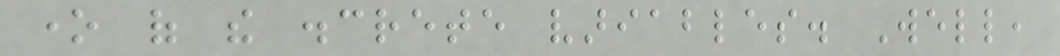one of the discrete variables. Well,
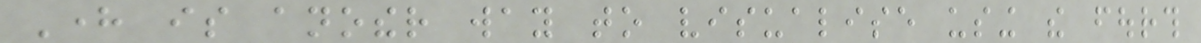Here is another way to visualise using the fourth
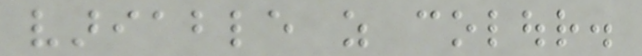variable as colour.
